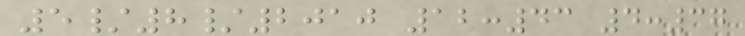5/8/2010 12:43 4:37
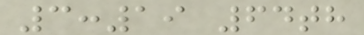3:19 64th
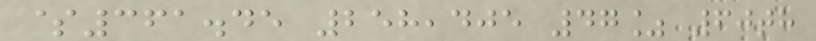$361.45 258,405 47% 60th
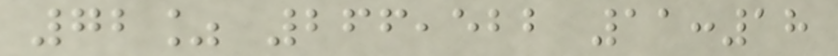72% 266,522 11:18
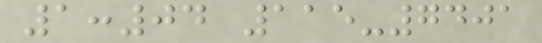1:04 115-7401
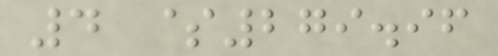4 $279.96
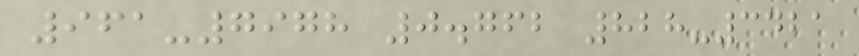961-7978 0.762 828-3421
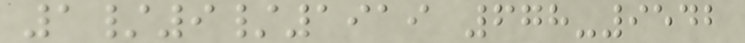1/9/1919 678-9542
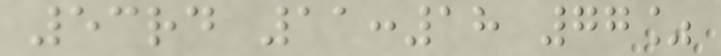53rd 11:18 77%
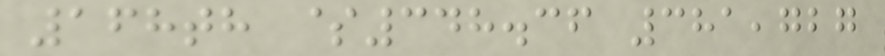168th $348.36 381,727
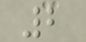2
